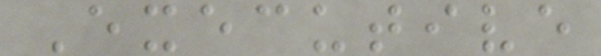Executive
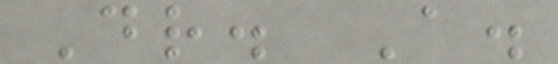Dr. A.
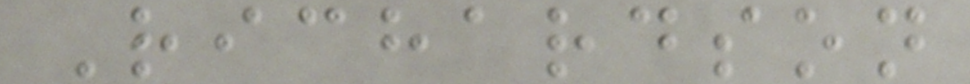Richardson
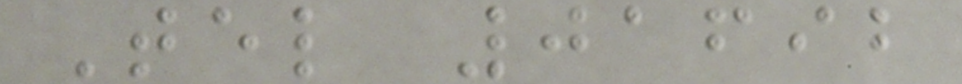Tel 01692
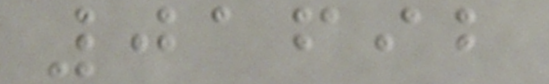01692
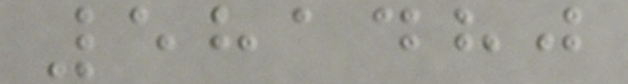581480
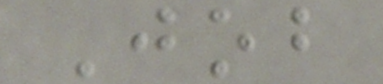Job
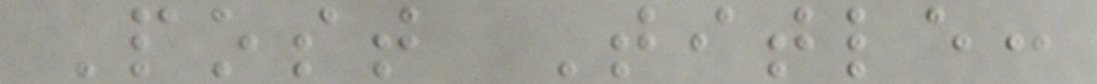Post Title:
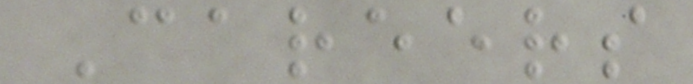Careers
